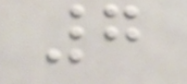7
